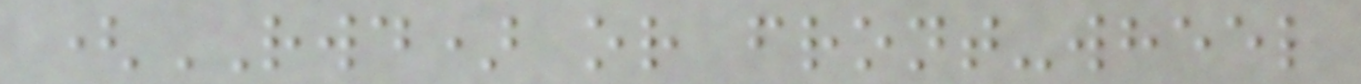(RWD) or front-wheel
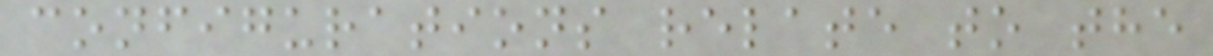configurations relate to the
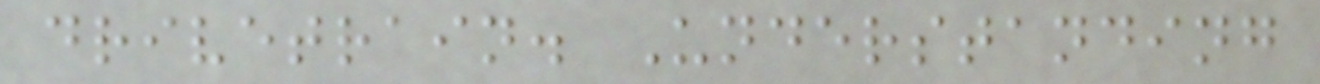drivetrain. Understanding
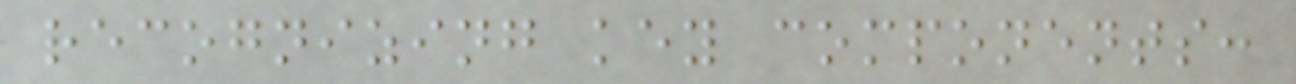recognizing key components:
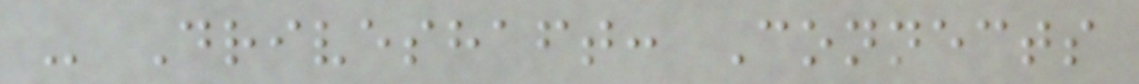- Driveshaft: Connects
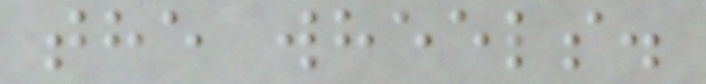the wheels.
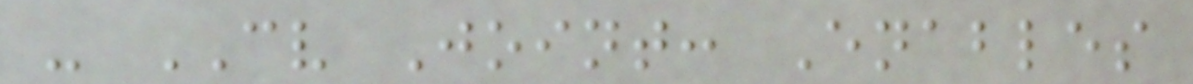- CV Joint: Enables
